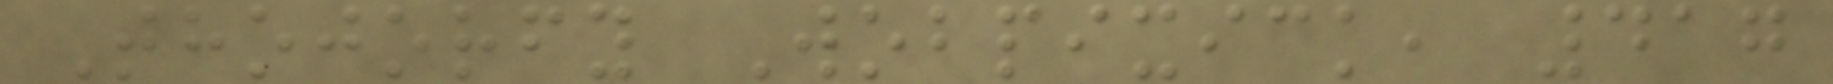Thojorfy Wobpixick, 417
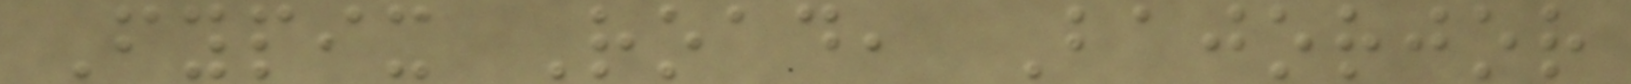Fypix Road, Bajorjor
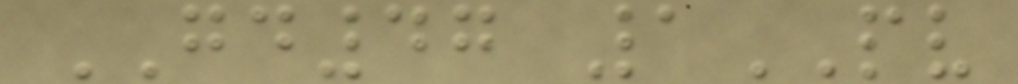GD47 1PV
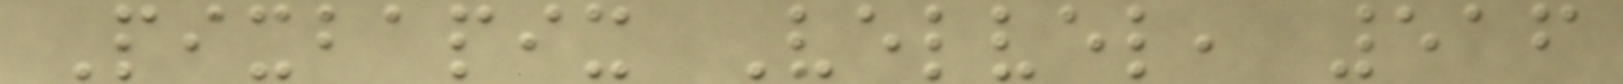Pixbapix Velvel, 516
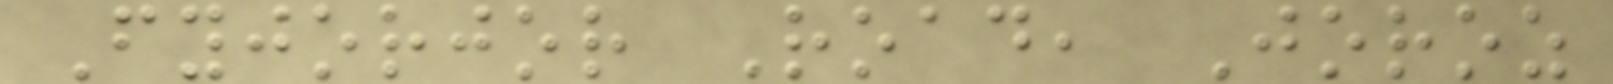Fyjorjor Road, Joroz
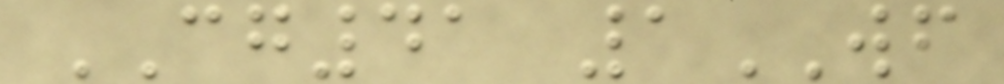CG41 1WF
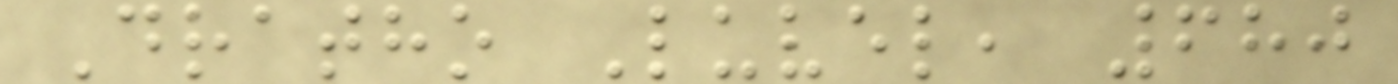Dratho Luvel, 680
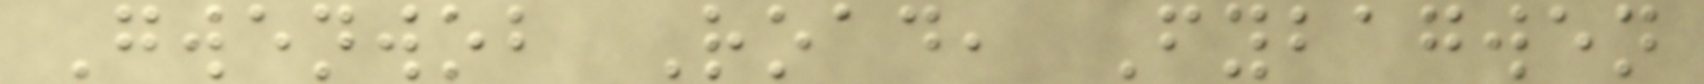Gwenwob Road, Fybagwen
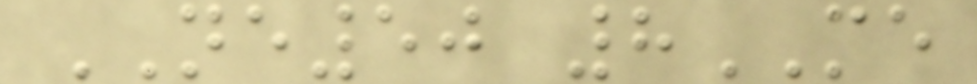NE50 8ME
